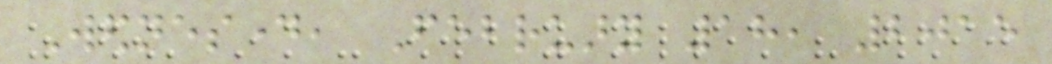Wednesday, February 18, 2015
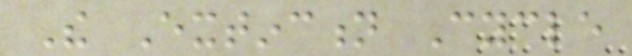The Extinction Cycle
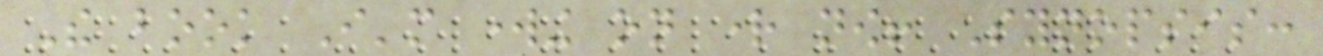The book I'm working on right now! Synopsis:
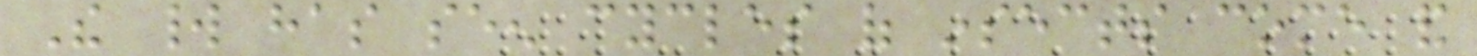The world has seen cycles of insects come and
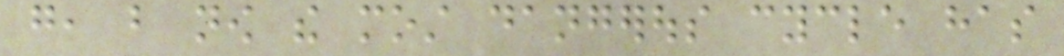go, but now the most dangerous cycle has
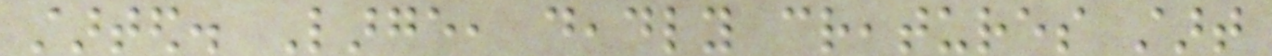started. Large, deadly creatures start
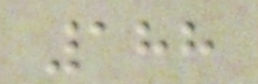188
